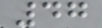47
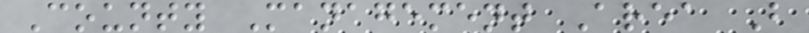County Management Area B
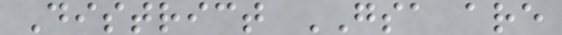District GSA are
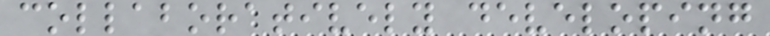collaboratively developing
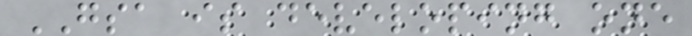GSA is developing one
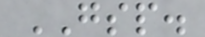GSP.
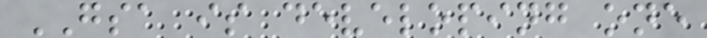GSA is developing one
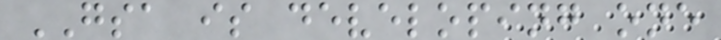GSA is developing one
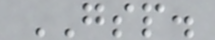GSP.
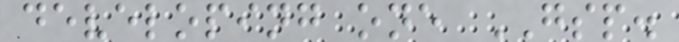developing one GSP.
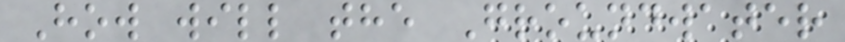How will the Groundwater
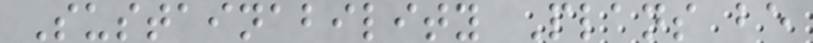Sustainability Plans be
